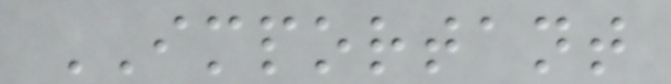IMPORTANT
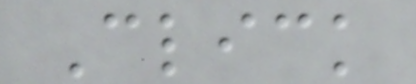Click
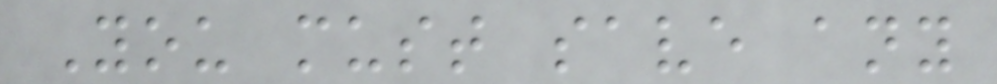You must save any
